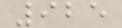925
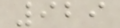929
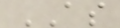AS
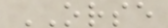ORSE
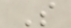S
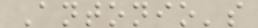Antonio's
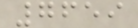7659
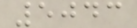5043
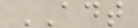ADT
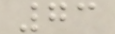73
